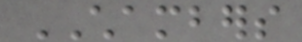CHAMBERS
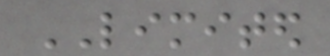LIMITED
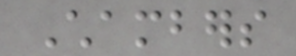Chambers
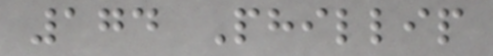174 Phillip
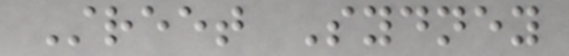Street Sydney
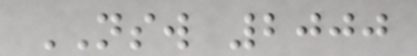NSW 2000
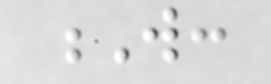W:
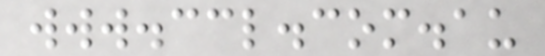www.ccl.com.au
